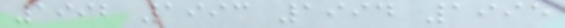1992 1993 1994 1995
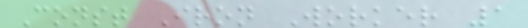Const Iron Worker 1
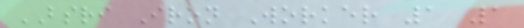BSRI Iron Worker 1 1
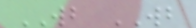WB WB
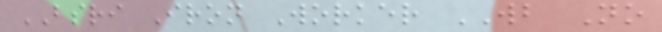BSRI Iron Worker WB No
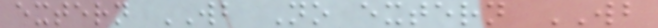extern WB No extern WB
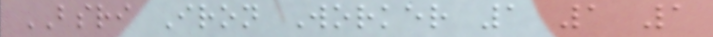BSRI Iron Worker 1 1 1
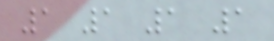1 1 1 1
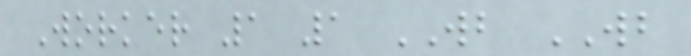Worker 1 1 WB WB
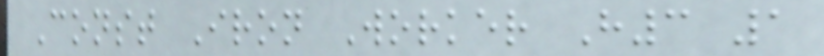Const Iron Worker H3 1
